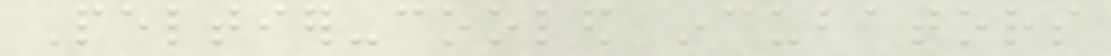Peltier-cooled incubators
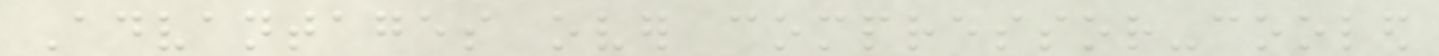Advantages over compressor-cooled
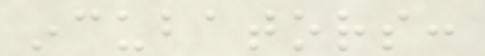incubators:
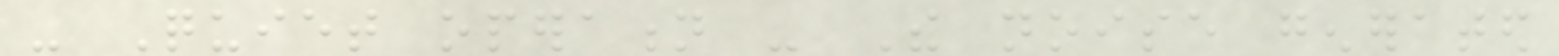- Quiet operation - The noise generated
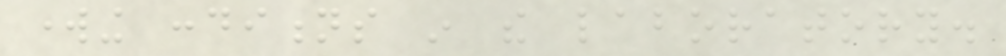working conditions in the laboratory.
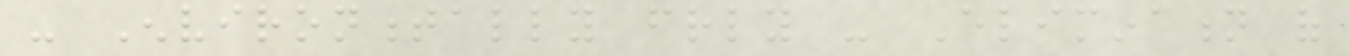- Environmentally friendly - Elimination of
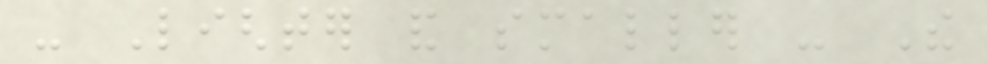- Lighter and smaller - The
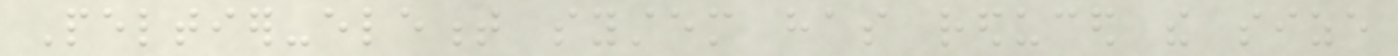Peltier-element system has reduced the size
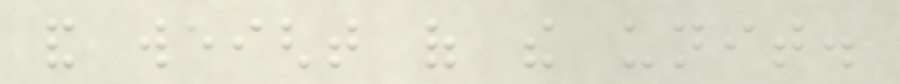and weight of the unit.
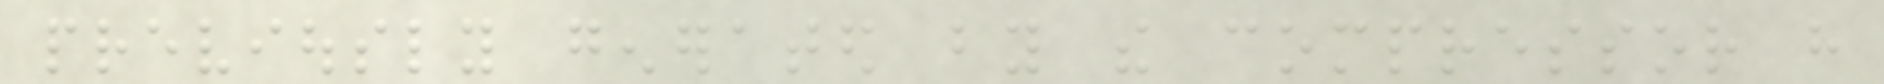previously generated by the compressor have
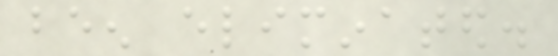been eliminated.
